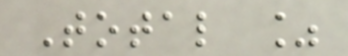Total %
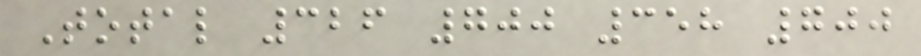Total 326 700 358 700
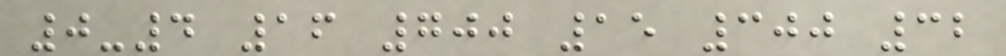0-4 16 700 15 300 32
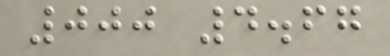000 4.67
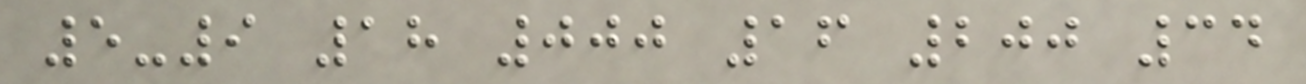5-9 18 000 16 200 34
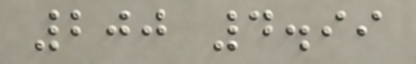200 4.99
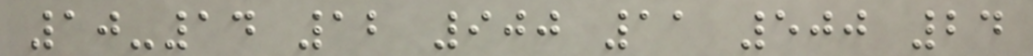10-14 12 900 11 500 24
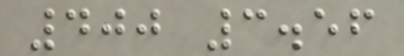400 3.56
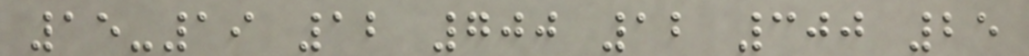15-19 12 700 12 300 25
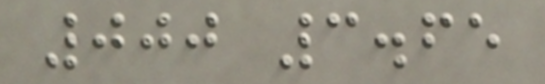000 3.65
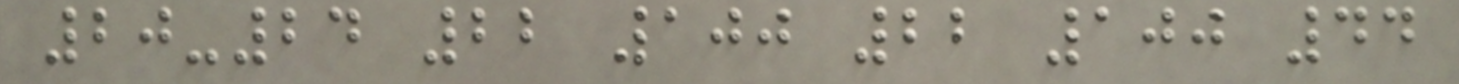20-24 22 100 22 100 44
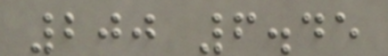200 6.45
